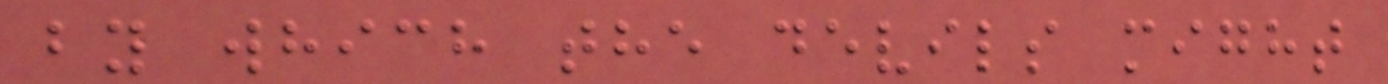by which the devils might
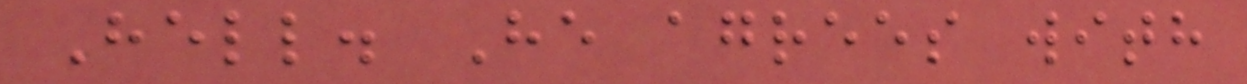Hell. He agrees with
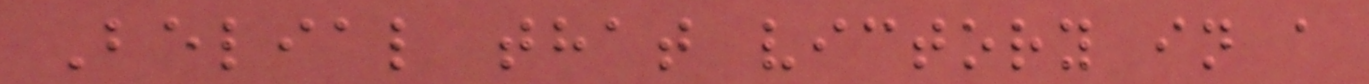Belial that victory in a
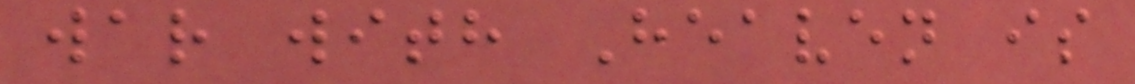war with Heaven is
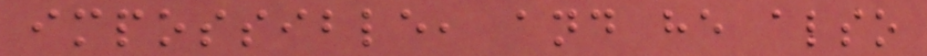impossible, and he also
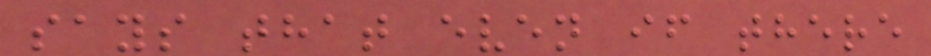says that even if there
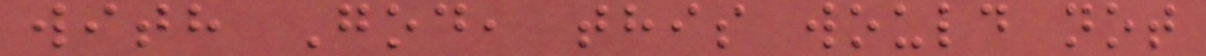with God, this would not
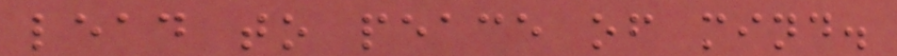lead to peace of mind.
